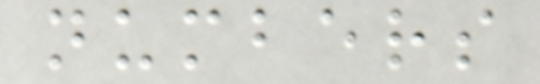numbers
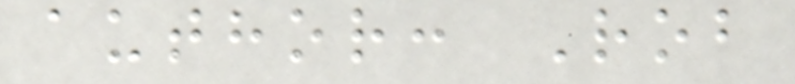author: Rob
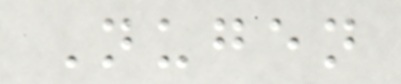Nugen
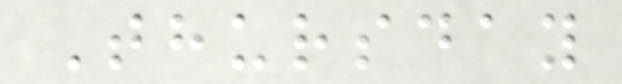Thursday
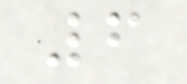6
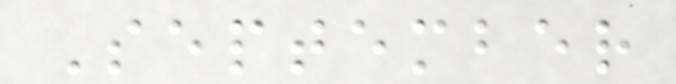September
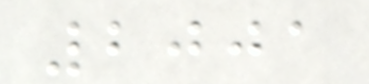2001
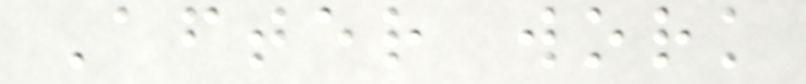After work
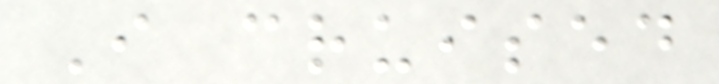I cruised
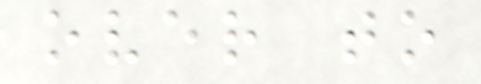over to
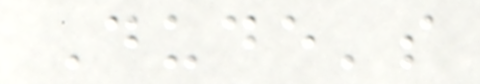Dude's
